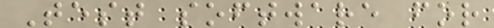Test software for
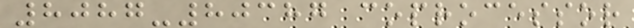8087-80387 coprocessor
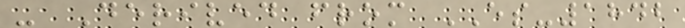- Derived from ES-1842
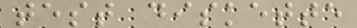test diskette
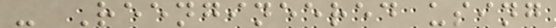- Reengineered using
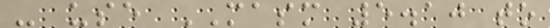- use MASM 5.10 to
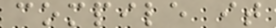compile it
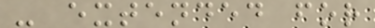- extended for
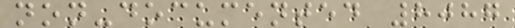non-documented 8087
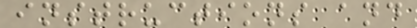instructions and
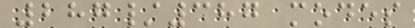287/387 modes
